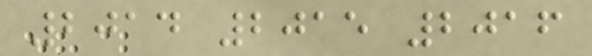2014 2015 2016
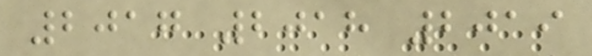2017 2018 2019
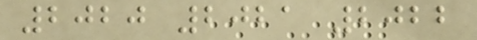2020 2021 2022
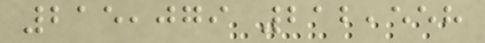215,079 212,558
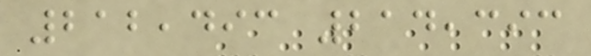212,493 214,393
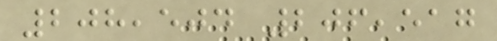208,504 206,517
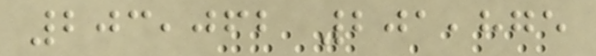203,062 201,875
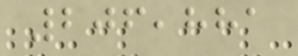206,881
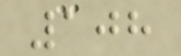108
